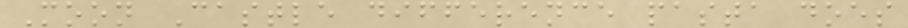Moon Castle difference pasta does
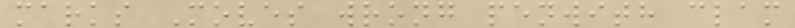marks Moves wrong penwith clam
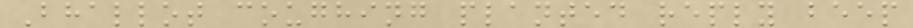Bhallot coughing planted reply beep
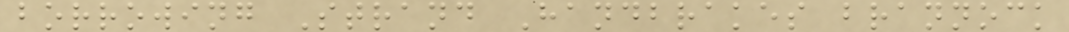borrowing Strand Handbrakes brannock
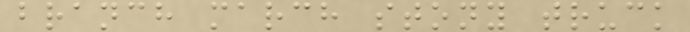branch march stony truck
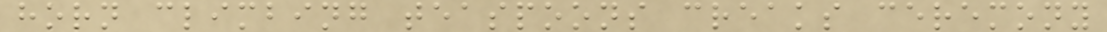horn climbing teaspoons creaks ceremony
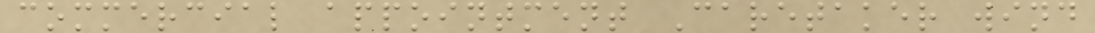commercial appointment Caretaker wind
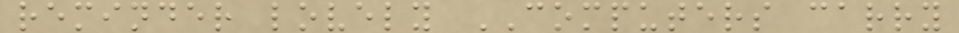reminder lovely COMPUTERS carry
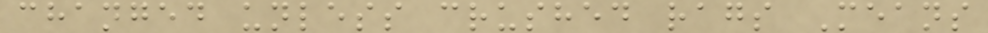changed unless crushed rags Means
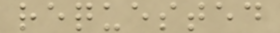requested
